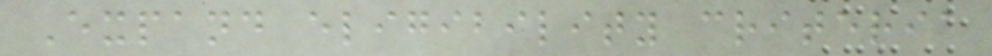Expand eligibility criteria
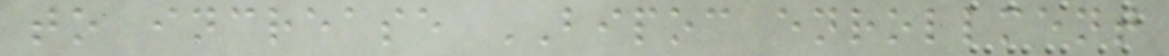to increase BIPOC enrollment
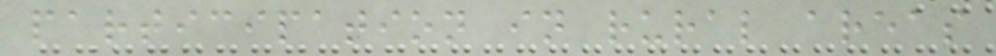participation in rural areas
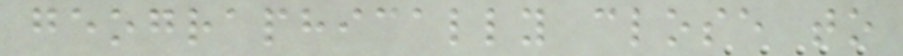geographically close to
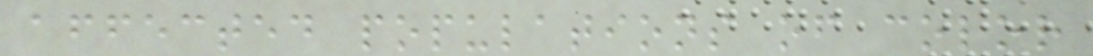affected populations of color
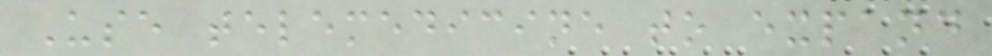Use telemedicine to expand
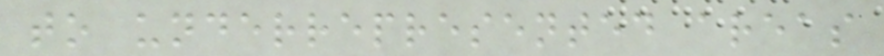to underrepresented areas
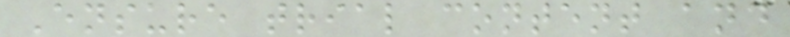Ensure trial content and
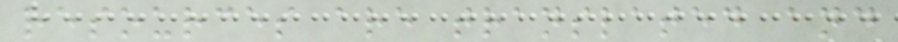resources are translated and
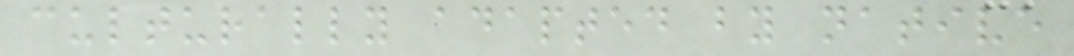culturally adapted by native
